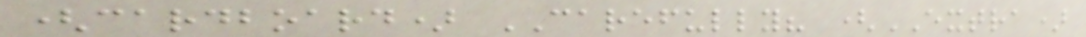(cardboard) CAREFULLY? (EXTRA)
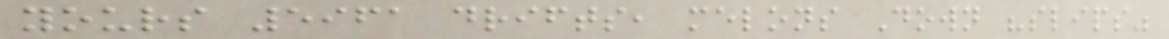yours 5961 drifts, melons Down "slips"
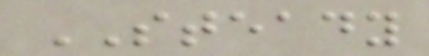STEADY
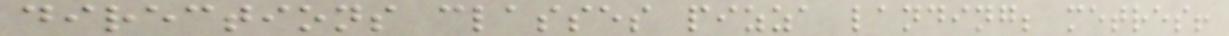directions classes pizza landing; metres!
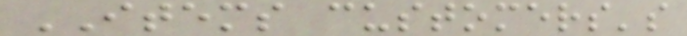ITEMS customers's
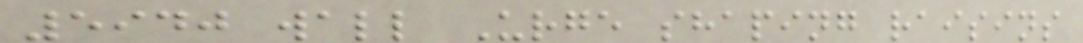5940 wall Urge shaping raisins
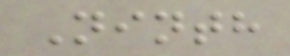Ninth
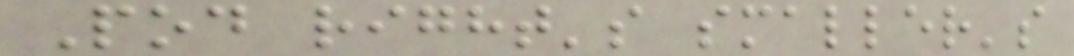Pod right's smaller's
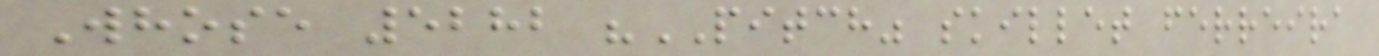Whose 5282 "PITCH" skillet ferreira
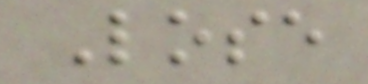Lose
